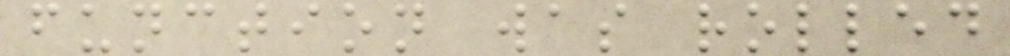function was rolled
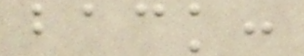back:
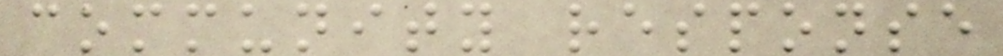community response
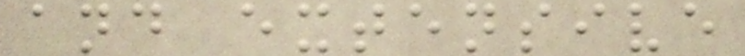and extensive
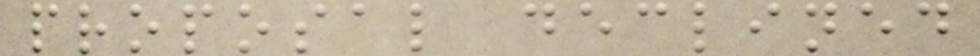proposal declined
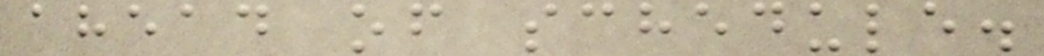ahead of schedule.
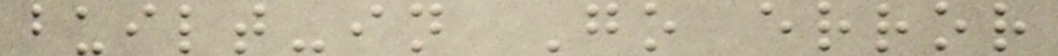built-in Go error
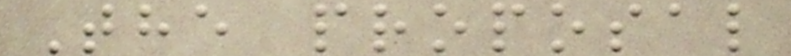The proposal
